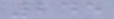245
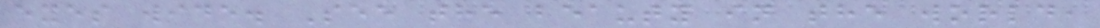eyes wide. See the beauty in the world,
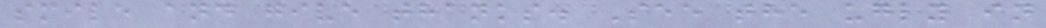smile and give thanks. See the ugly in
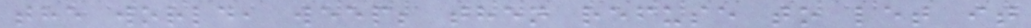the world, weep; then refuse to let it
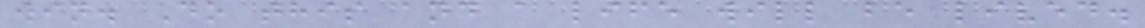win. Do this and a life will be lived.
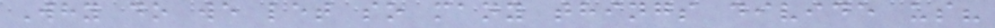Why do we let so many things divide us?
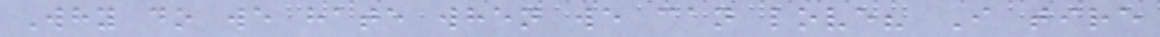Why do we hate when we can love? I tire
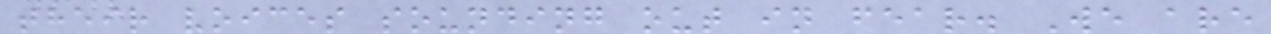their voices sounding out in fear. We are
